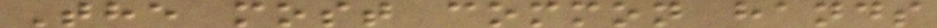The most common hands
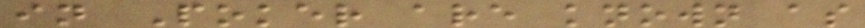in Poker are known as
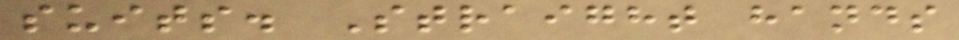suits. Straight hands
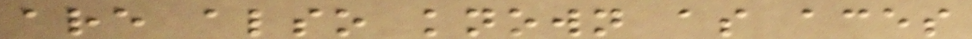are also known as aces
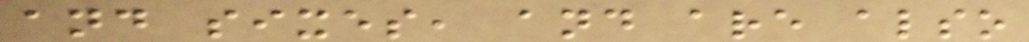and sixes, and are also
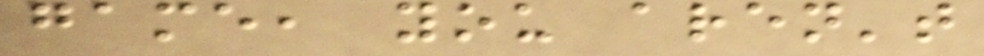game, you aren't
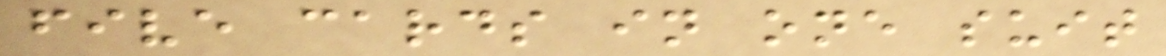five cards in one suit
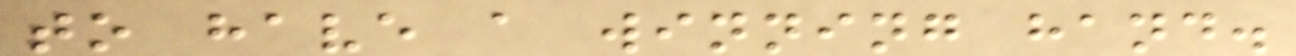to have a winning hand.
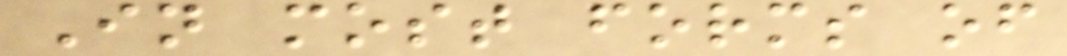In most forms of
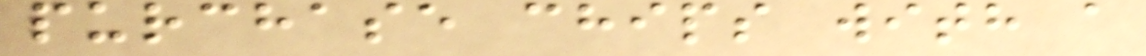purchase chips with a
